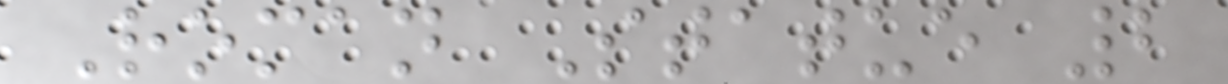Roman Statue 2
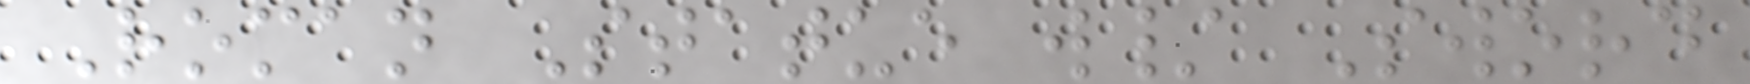Roman Statue w/ Sword
